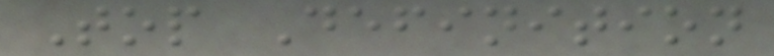Top Definition
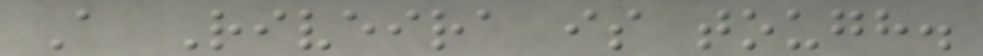A Riveira is tough.
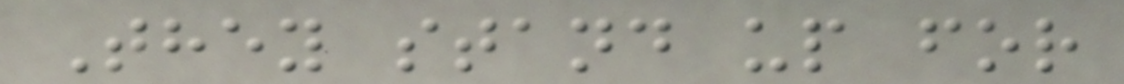They stand up for
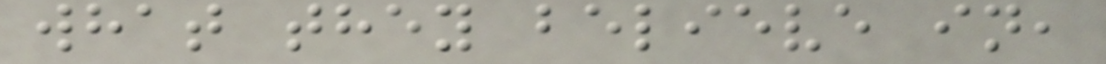what they believe in,
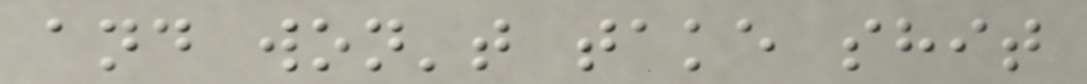and won't take shit
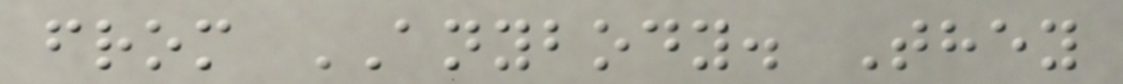from ANYBODY. They
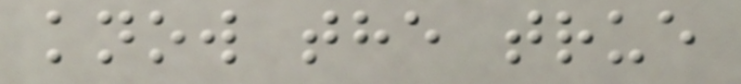know the true
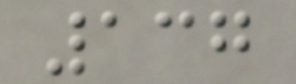137
